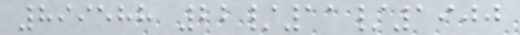899588 22/11/1900
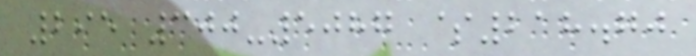295 300-5087 $218.70
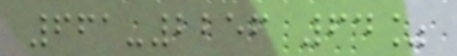661-2256 64%
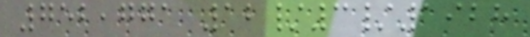752,771 12/3/1928
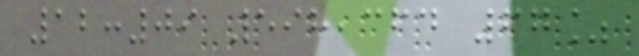12:09 598,364 67%
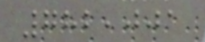782,001
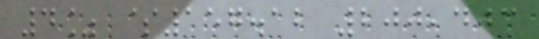4% $157.12 200,403
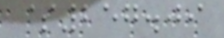$257.09
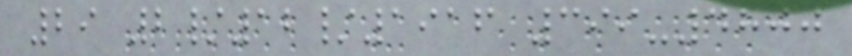29 2/12/1916 399-4800
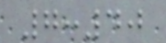7:40
